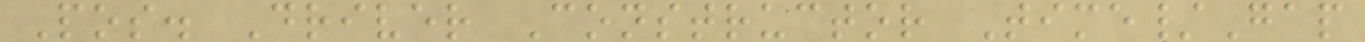Pos. Driver Constructor Time/Gap
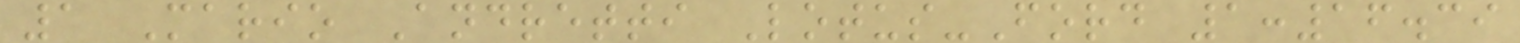1 Mario Andretti Lotus-Ford 1:16.39
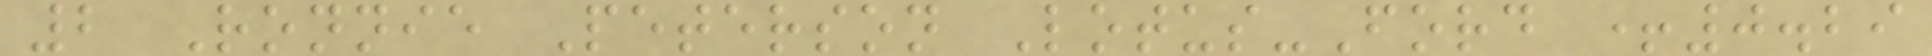2 Ronnie Peterson Lotus-Ford +0.29
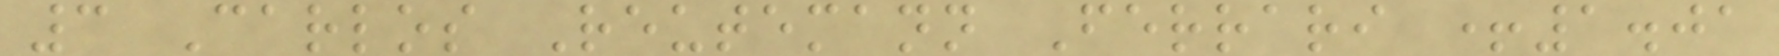3 Carlos Reutemann Ferrari +1.01
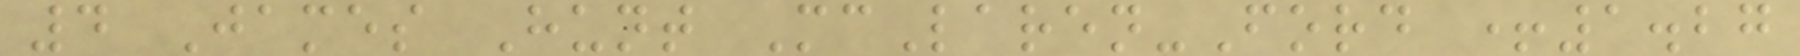4 James Hunt McLaren-Ford +1.27
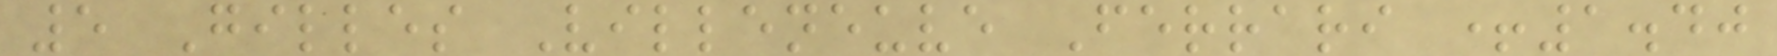5 Gilles Villeneuve Ferrari +1.40
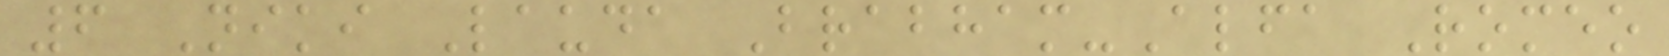6 Niki Lauda Brabham-Alfa Romeo
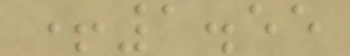+1.55
